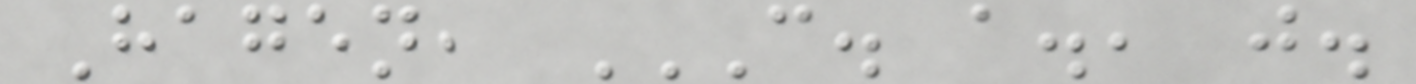Hagen, C. A., J.
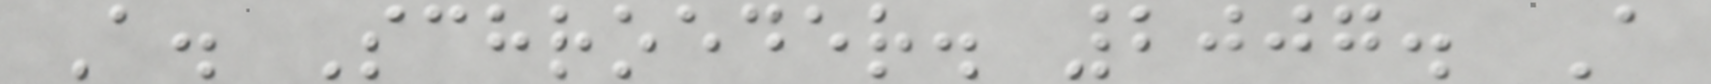A. Schroeder. 2007. A
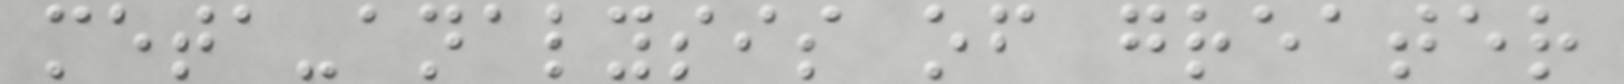meta-analysis of greater
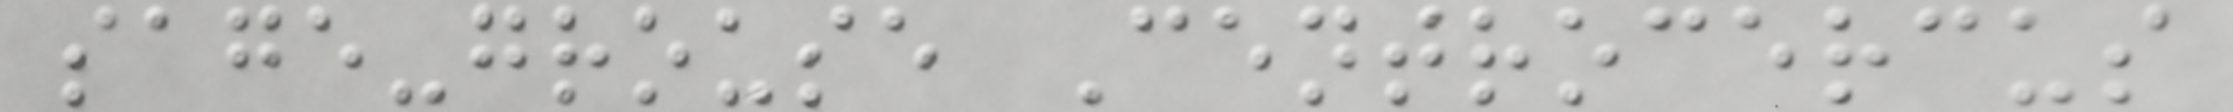sage-grouse Centrocercus
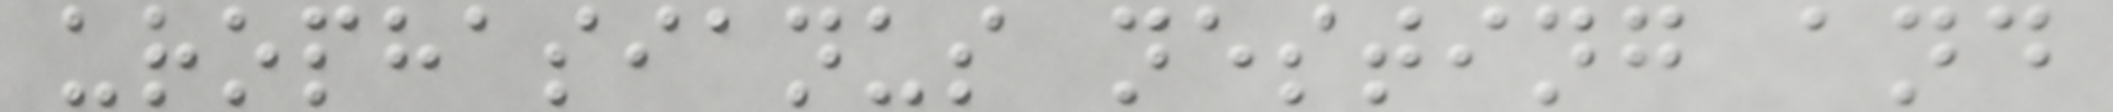urophasianus nesting and
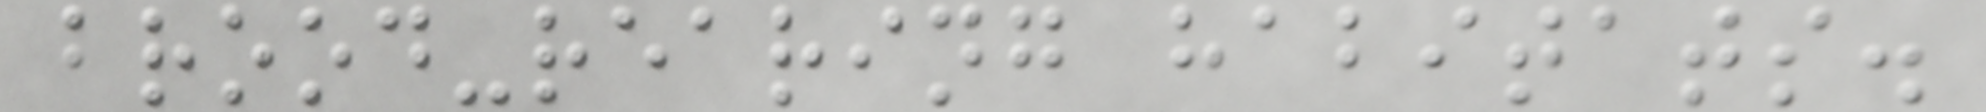brood-rearing habitats.
